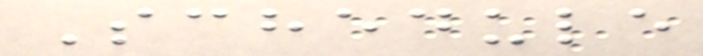Schedule
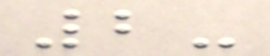2-
